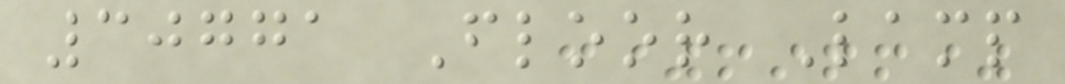30771 Floor Lamp
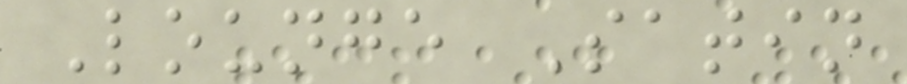Lounge Satin
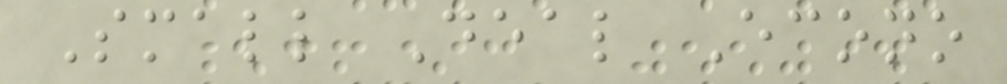Small Deal Econo
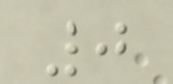0
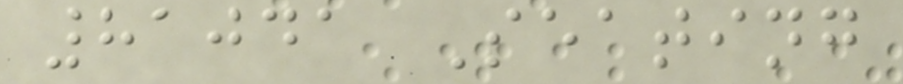81041 Seating
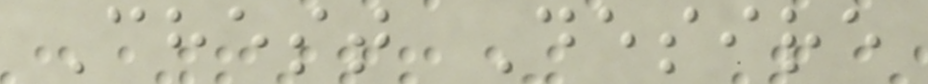Chest Desire
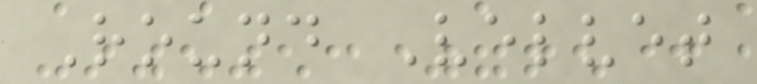Round Velvet
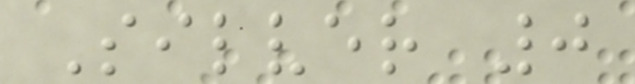Silver 0
